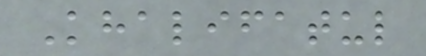Khalifatul
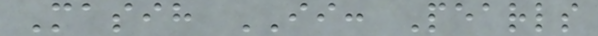Masih II: Pearls
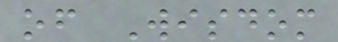of Wisdom
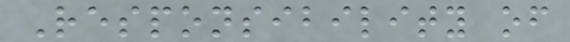Responsibility of
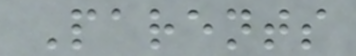Parents
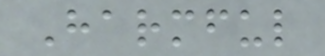Harmful
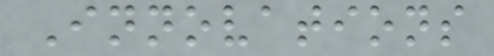Innovations
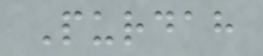Purdah
